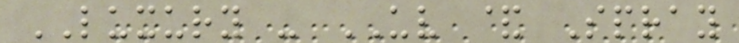LUXURY - UV & Spray
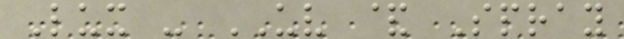Lux - UV & Spray
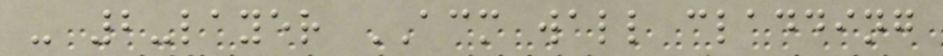- 2-layer ACM wall cladding
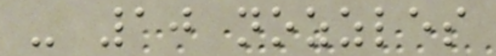- 10 nozzles
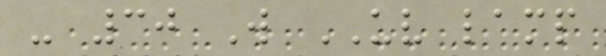- 30 W UV lamp
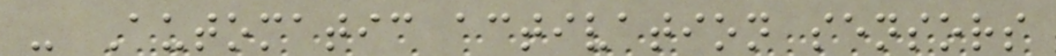- Automatic activation sensors
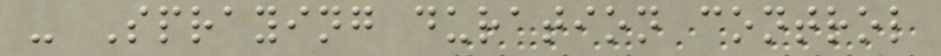- Spraying duration control
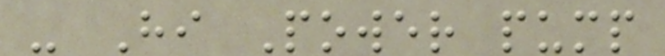- Hi Power pump
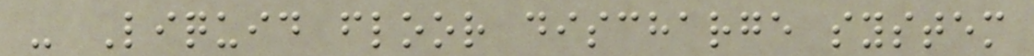- Liquid floor discharge system
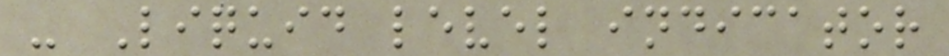- Liquid level indicator
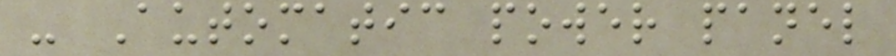- Automatic power panel
